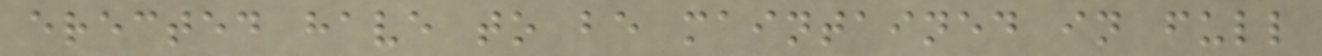erected have to be maintained in full
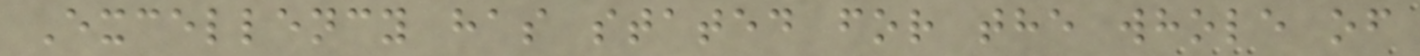Excellency has stated for the whole of
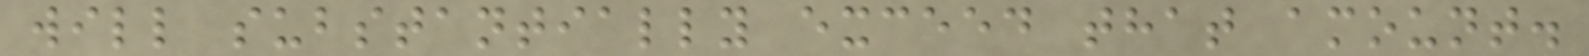will substantially exceed that amount.
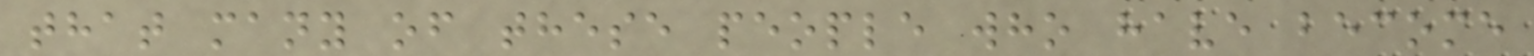that many of these people who have become
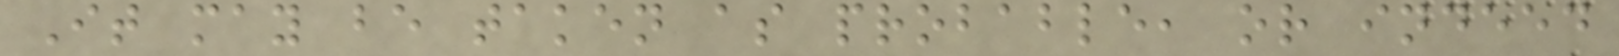It may be taken as probable, or indeed
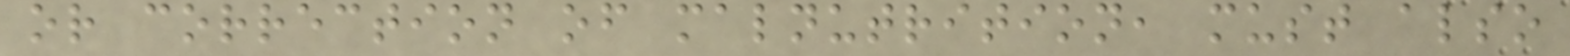or correction of malnutrition, must also
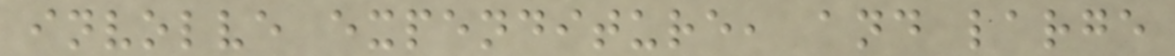involve expenditure, and large
